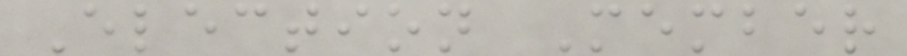Election Member
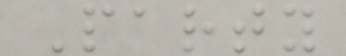Party
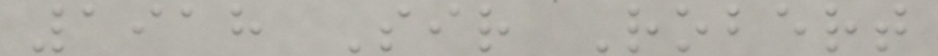1918 Sir Robert
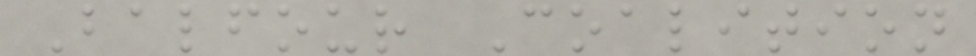Balfour Coalition
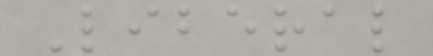Liberal
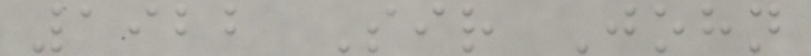1922 Sir John
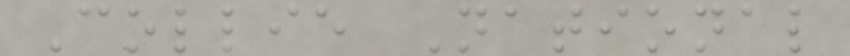Collie National
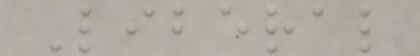Liberal
